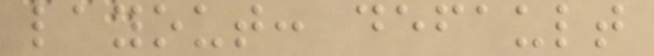layout: default
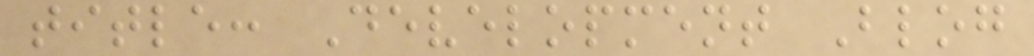title: Development Blog
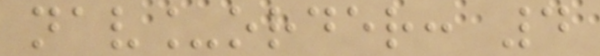nav_order: 4
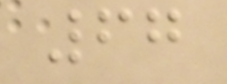67
